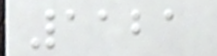1121
